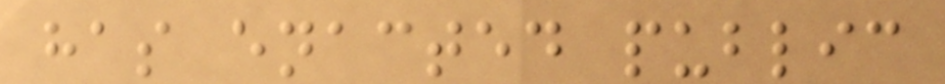has enacted public
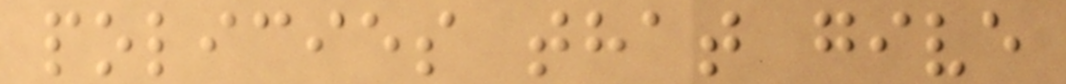policies that give
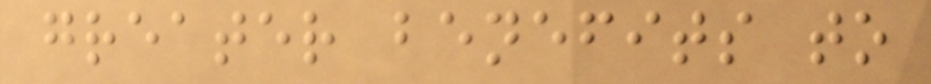greater benefits to
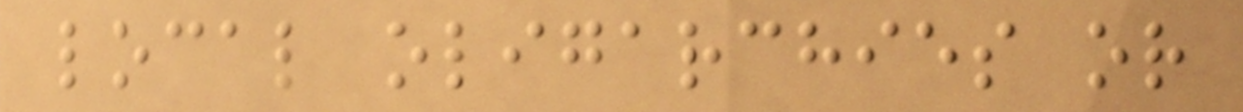local oligarchies or
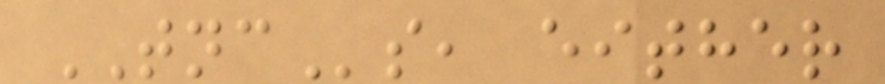TNCs, either
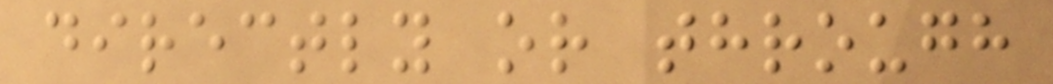directly or through
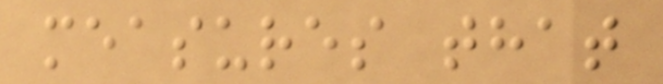measures that
